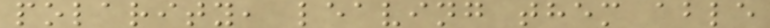polarity, leaving them able
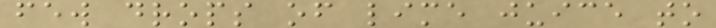few drops of lime juice to
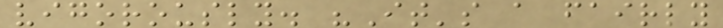vigorously. "It's a fairly
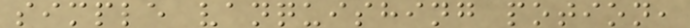simple vanquishing potion,
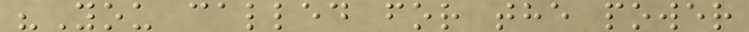"You called for the power
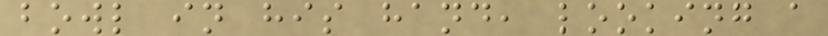bowl in his hand, looking a
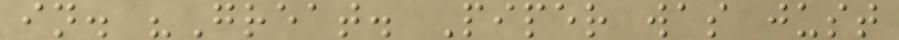in. "Great. Piper was just
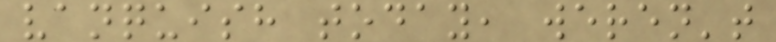vanquish today, weren't
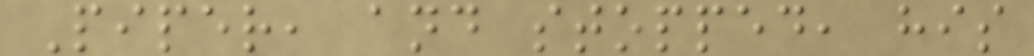Piper, and stopped, his
